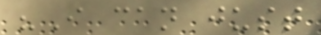"I can just
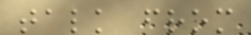talk from
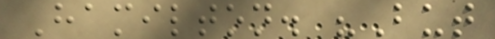Hamilton. "But
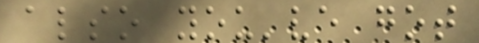also you've got
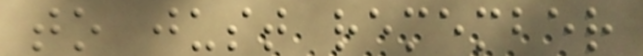to just remember
